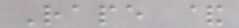Rape &
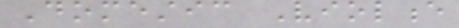Domestic Violence
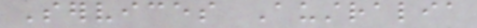Services Australia
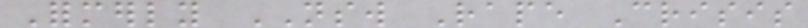Formerly NSW Rape Crisis
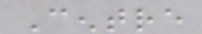Centre
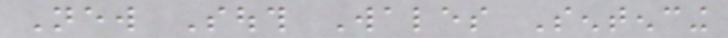New South Wales Sentencing
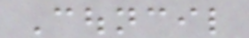Council
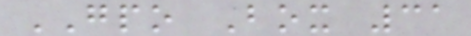GPO Box 31
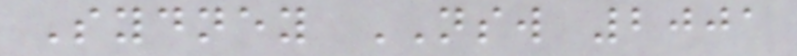Sydney NSW 2001
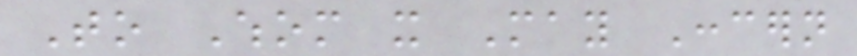To Whom it May Concern
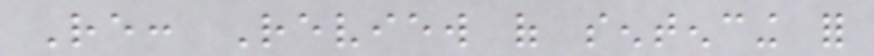Re: Review of sentencing for
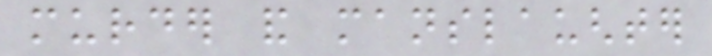murder and manslaughter
